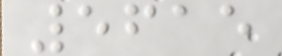5615
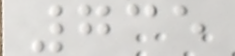735
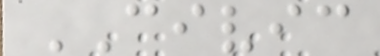CIVIC
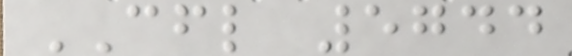CFL 5744
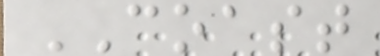COAST
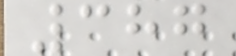387
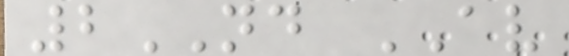2ND AV
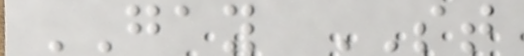GAY ST
